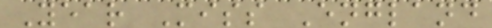Year Miss England
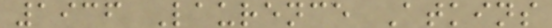1936 Laurence Atkins
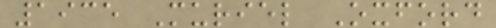1935 Muriel Oxford
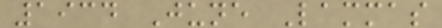1934 June Lammas
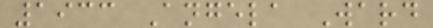1933 Angela Ward
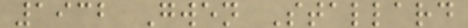1932 Gwen Stallard
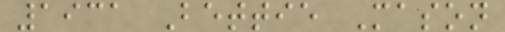1931 Bettie Mason
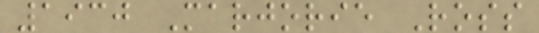1930 Marjorie Ross
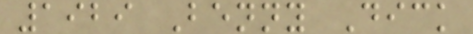1929 Benny Dick
